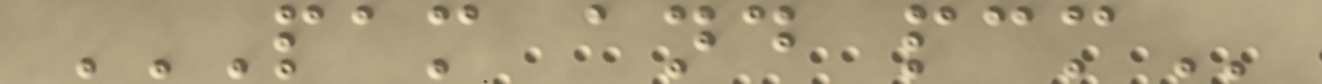PAM AND PCM
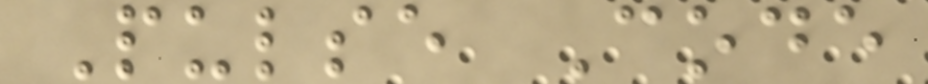Pulse Code
